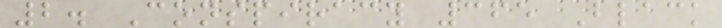2. Conspiracy 365 Black
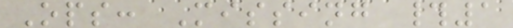Ops: Missing #1
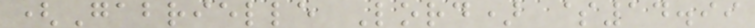(Gabrielle Lord) $14.99
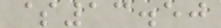$13.50
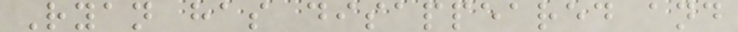Ryan has disappeared and
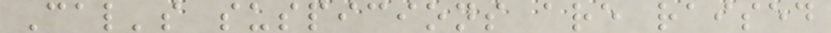Cal's suspicions are raised
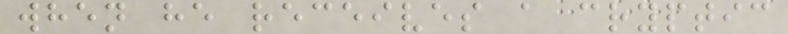when he receives a cryptic
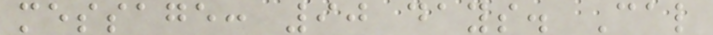message: 90 days. Cal
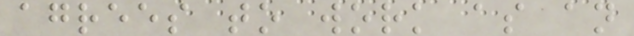agrees to work as an
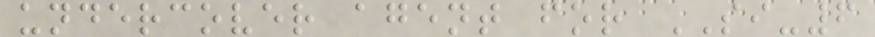undercover agent for SI-6
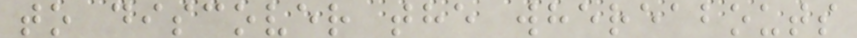to discover the whereabouts
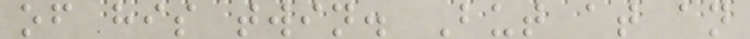of his twin. But at an
